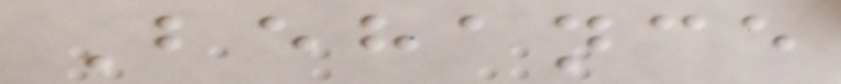Behance
